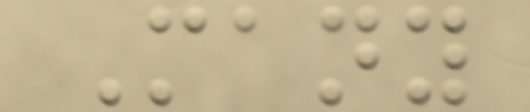Many
